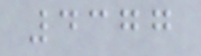4377
